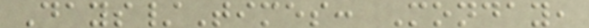Days/Times: Monday,
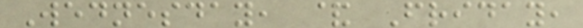Wednesday, & Friday,
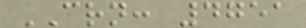CRN: 4751
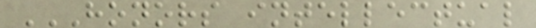HONORS INTELLECTUAL
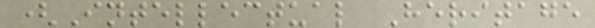(Intellectual Heritage
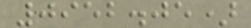0952.05)
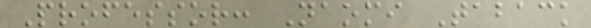Professor: Naomi Taback
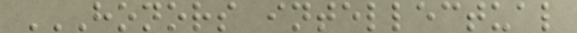HONORS INTELLECTUAL
